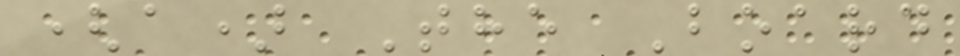(a) The Board
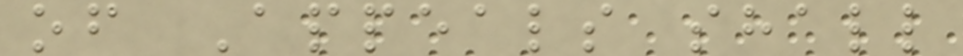of Appeals shall
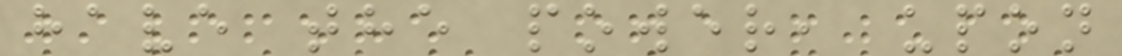have the power, upon
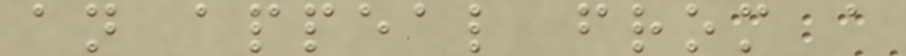an appeal from a
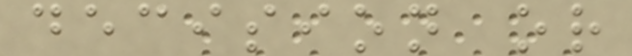decision or
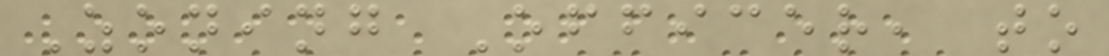Zoning Officer, to
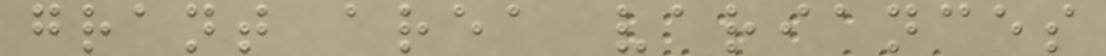grant area variances
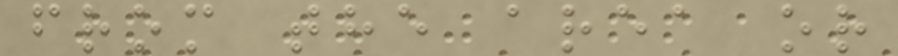from the area or
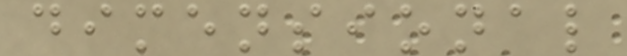dimensional
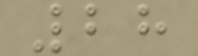28
